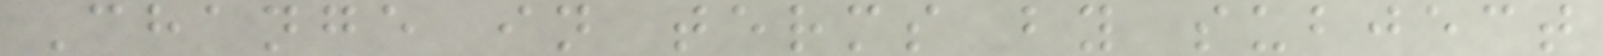Change in terms by subject
